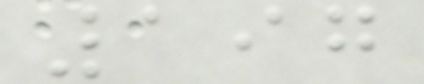197
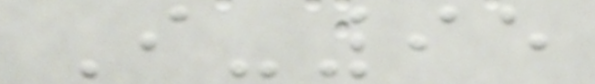I-95
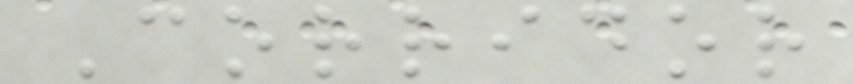Corridor
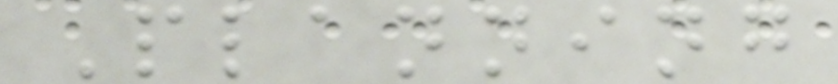Planning
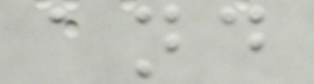and
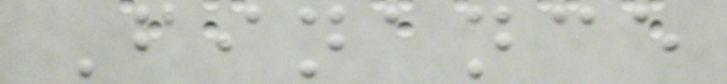Finance
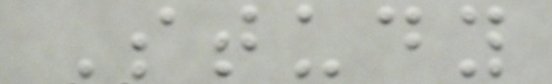Study
